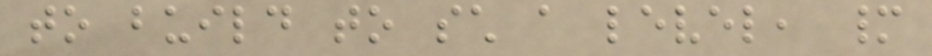to build to such a level, many
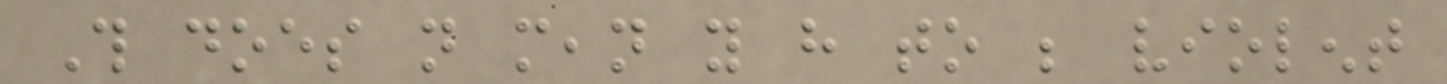This does not mean you have to be violent
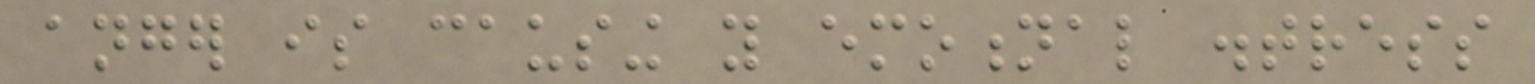anger is causing you emotional distress
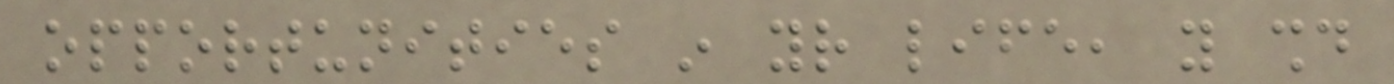opportunities in your life, you should
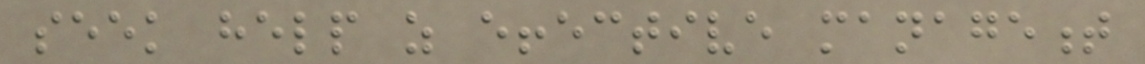seek help as effective management
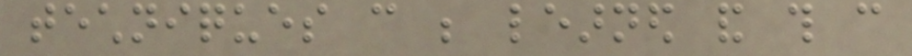techniques can be learned and this can
